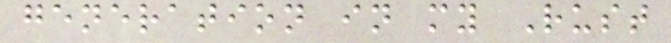generation in my Rust
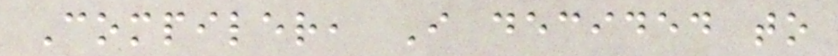Compiler, I decided to
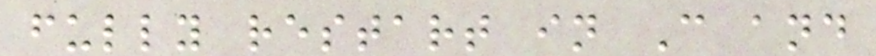fully restart in C and
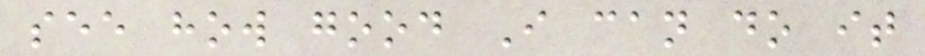see how good I can do it
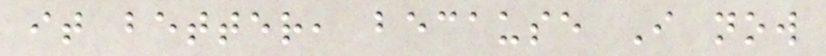it better, because I now
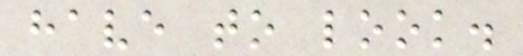have to look.
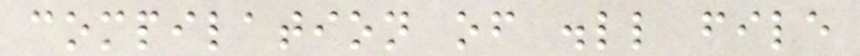compilation of .ll file
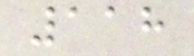118
